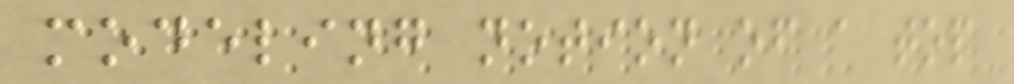modeling notion of a top
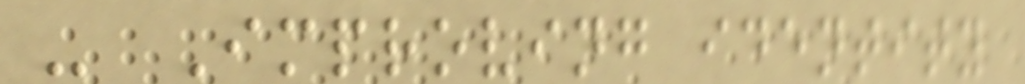- Improving identity
